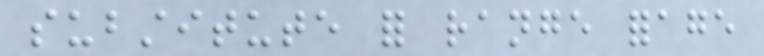substitute for range forage
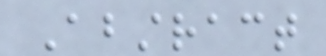Abstract
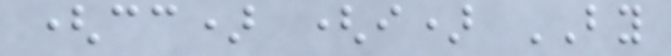(cc) (i) BY
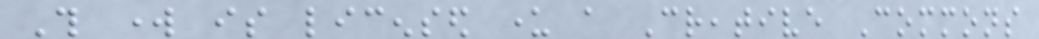This work is licensed under a Creative Commons
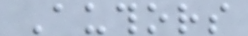Authors
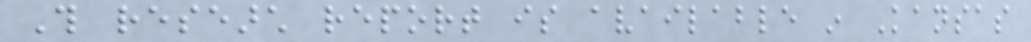This research report is available in Kansas
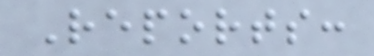Reports:
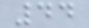44
